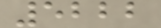5222
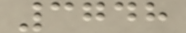3748
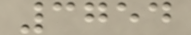3754
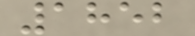1852
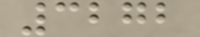3272
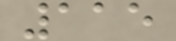115
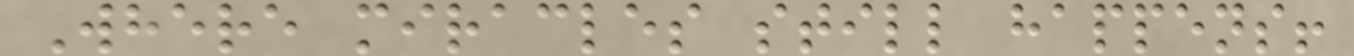Where miracles still happens!
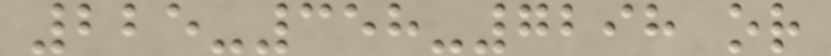225-358-7298 or
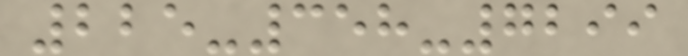225-358-7299
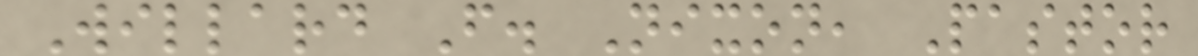Willard F. Nixon, Pastor
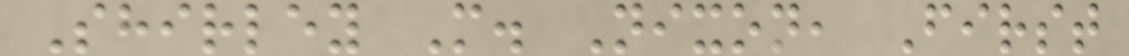Shirley M. Nixon, First
